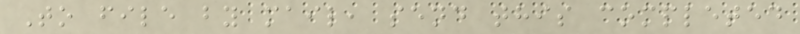To file by mail, send this completed
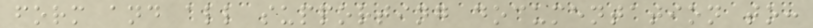form and all supporting documentation to:
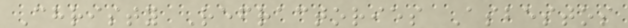Christy Refractories Asbestos
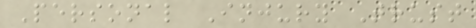Personal Injury Trust
